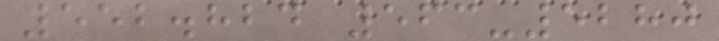552.824 563-5280
